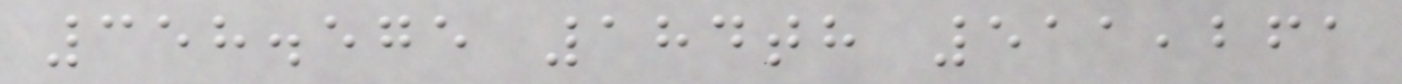358.575 184th 511,261
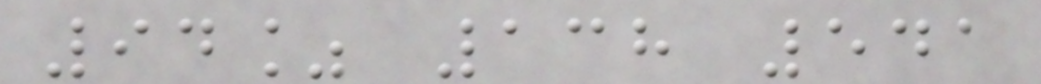94% 138 541
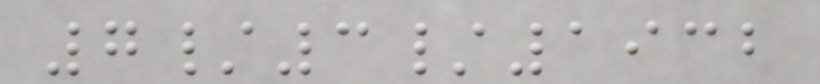7/3/1932
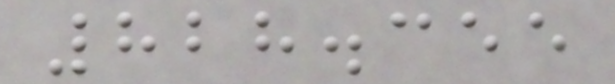828.355
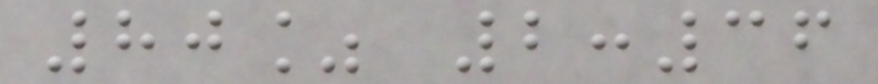80% 2:36
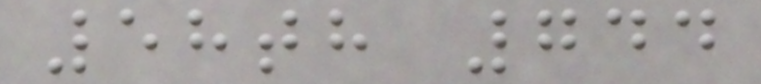58th 744
